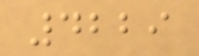4229
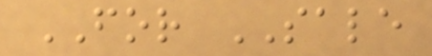FOR SALE
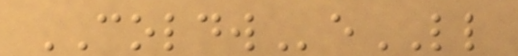COLDWeLL
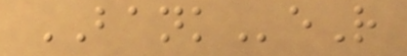BANKeR
